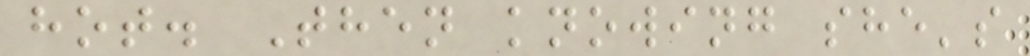hot. Then knowing she's
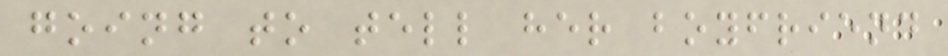going to tell her boyfriend
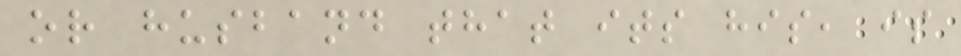or husband that its his, is
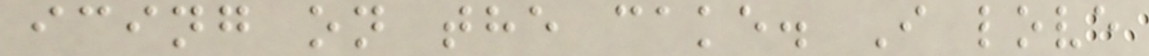icing on the cake. I love
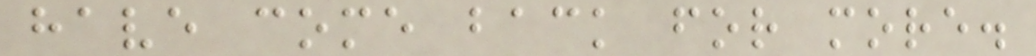have come back for more.
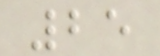25
